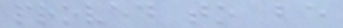proved to be
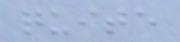quite
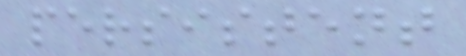persistent
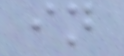in
